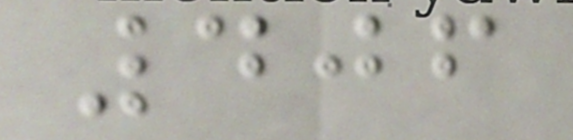406
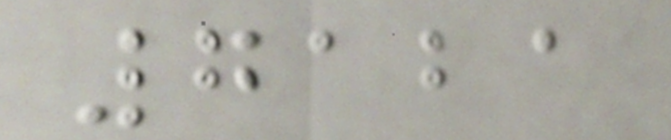7121
